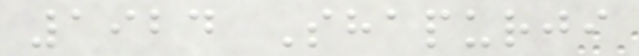1924 Shapurji
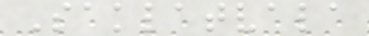Saklatvala
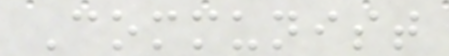Communist
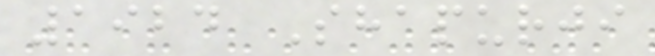1924 Shapurji
